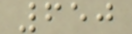650
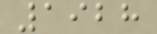1928
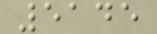5145
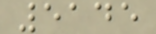5145
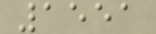1551
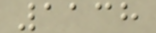1138
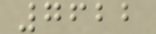7622
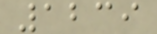1239
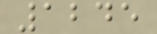1245
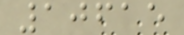10615
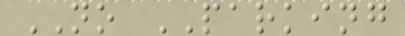NO PARKING
